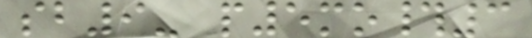sb9- p5mo#3
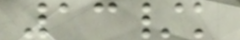13/k
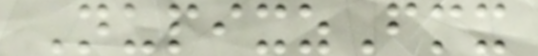NupixzFmx
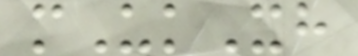mUkXh
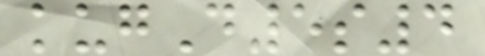kugD5s4
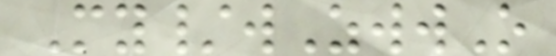My/wZwwO
